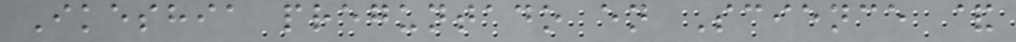Ikeshia preguntado en Science &
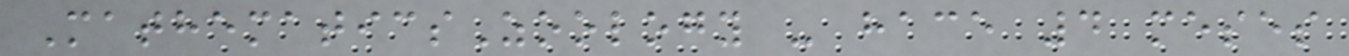MathematicsZoology - hace 4 meses
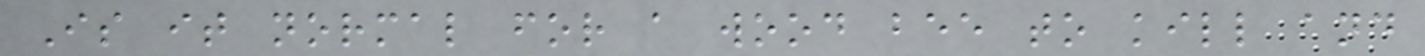Is it normal for a wood bee to kill and
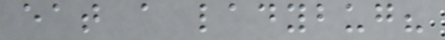eat a ladybug?
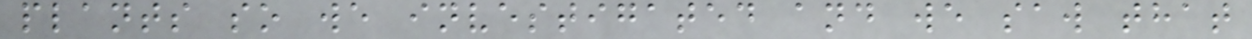plants so we investigated and we saw that
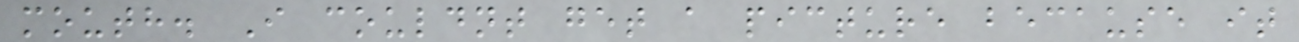mouth. I couldnt get a picture because it
